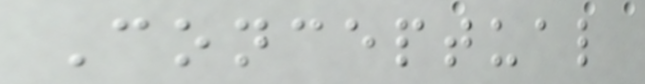Conceptual
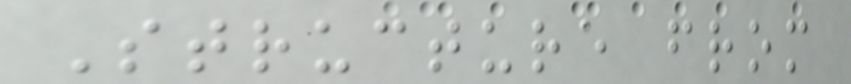Structure from
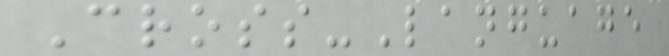Cross-Language
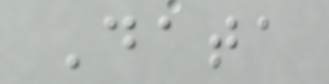Data
